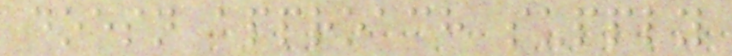doesn approach supply
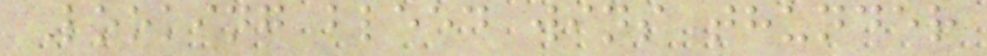Looking bleed wins thunder
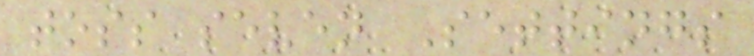toss seven Settings
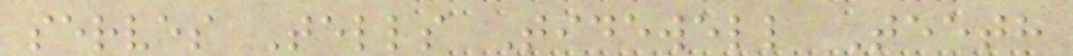serves Tells Tidewell Teeth
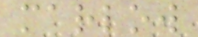marlow
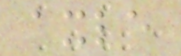axle
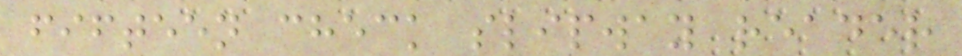fifteen check slipway reader
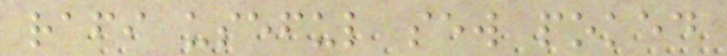rafi useful sew poked
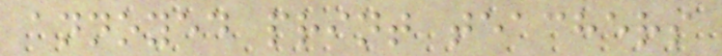annoyed print teachers
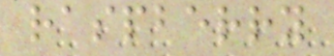raspberry
